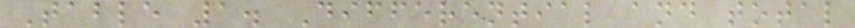Table 1. Differential and total
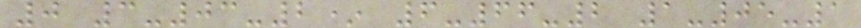0 3-03-2* 6-66-2 1-05-1
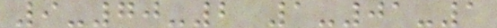9-70-2 1-01-1
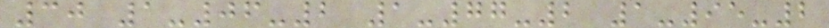30 1-06-2 1-77-2 1-95-2
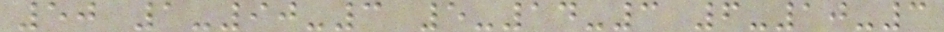50 1-90-3 5-14-3 6-10-3
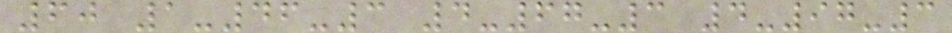60 1-46-3 4-67-3 4-97-3
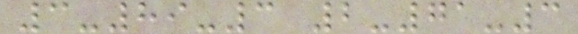3-89-3 2-71-3
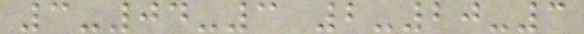3-04-3 2-20-3
